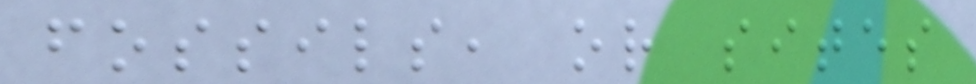fossils, or sites
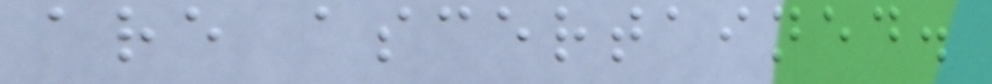are ascertained.
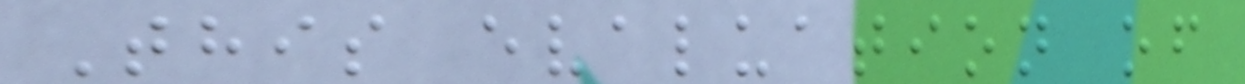This evaluation of
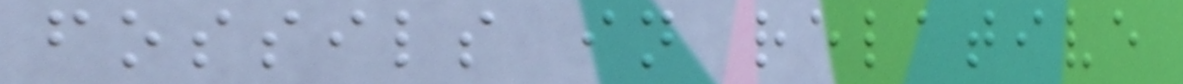fossils in relative
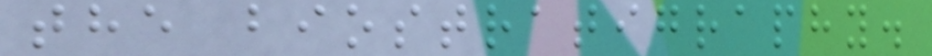the biostratigraphy.
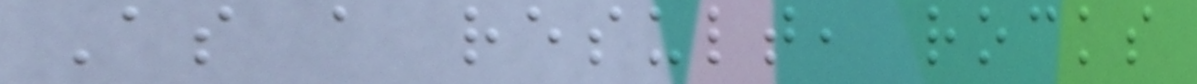As a result, rocks
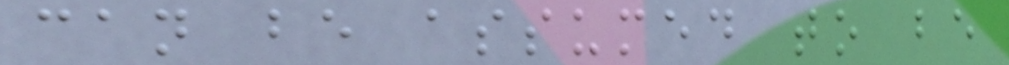can be assumed to be
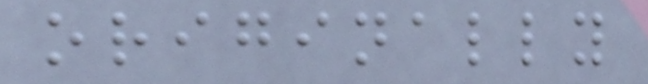originally
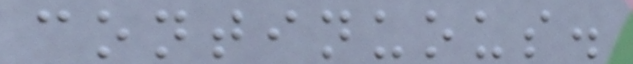continuous.
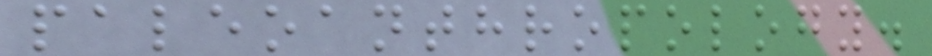paleoanthropology.
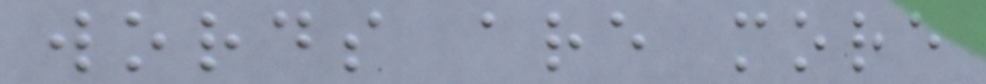words are more
